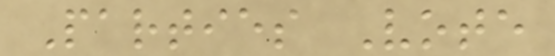Parties Vote
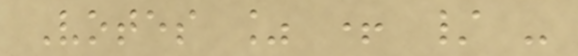Votes % + / -
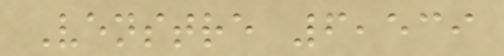Venstre 6,539
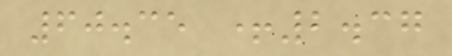60.35 +2.37
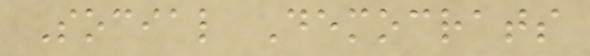Social Democrats
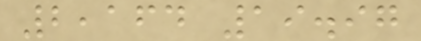2,164 19.97
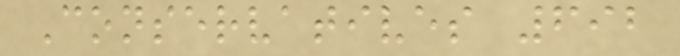Conservatives 692
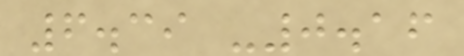6.39 -0.16
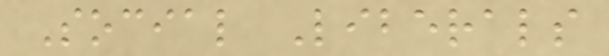Social Liberals
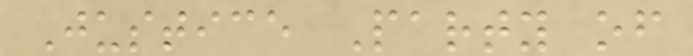Justice Party of
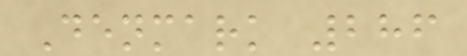Denmark 286
